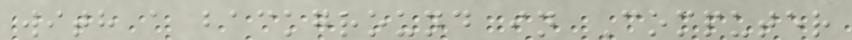with a background in Computer
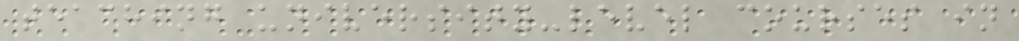teaching university-level courses in
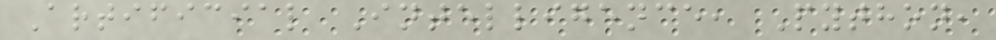Artificial Intelligence, Python,
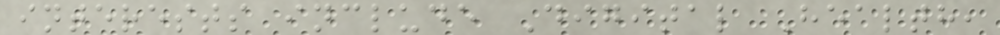interests include Digital Health,
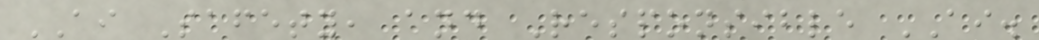AI Safety, and Responsible AI.
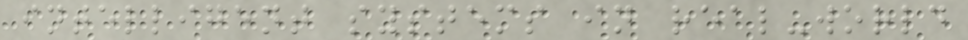intelligent systems in real-world
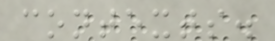contexts.
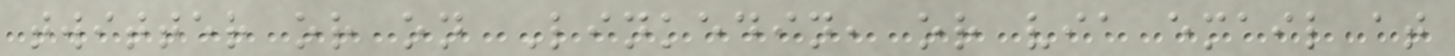twitter or on Linkedin, or via email at
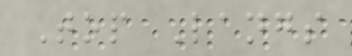Top Langs
